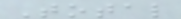Total
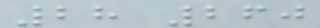28 260
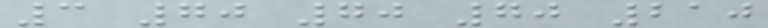3 70 70 70 210
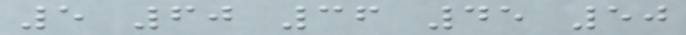5 60 36 45 50
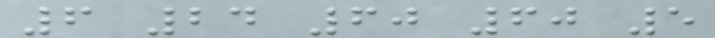6 24 60 60 5
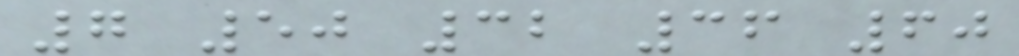7 50 32 36 60
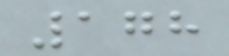178
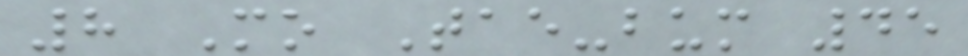8 Mo Tae-bum 45
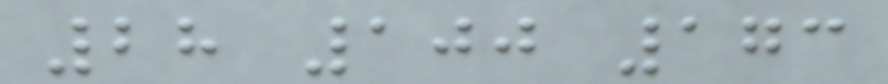28 100 173
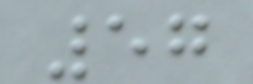57
